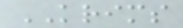KRIMS
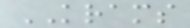KRAMS
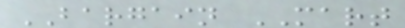BARGAIN MART
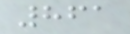861
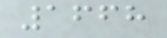1668
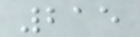215
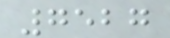7527
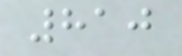810
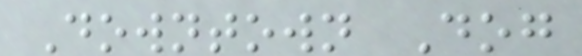Downtown Dog
